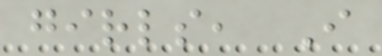girls, I
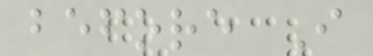before I
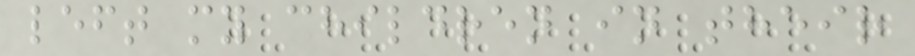left my children in their
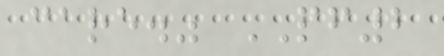care." PF2
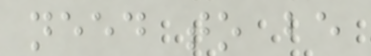need to be
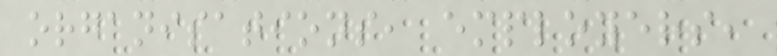organisations, employers,
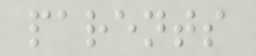parents
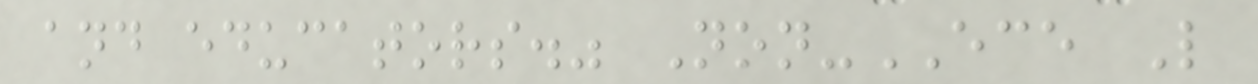and educators." Non-ECE L
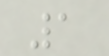1
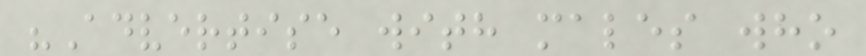"Advertise with males who
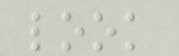look
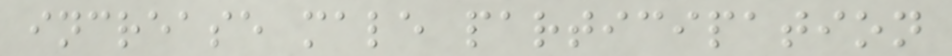increase male participation
